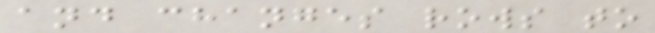and changes rows to
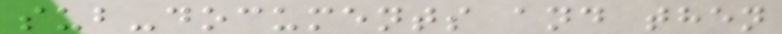sub-documents and then
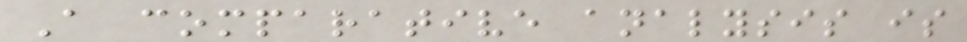A comparative analysis is
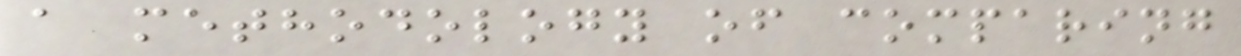a methodology of comparing
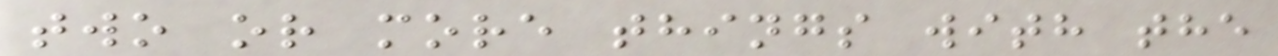two or more things with the
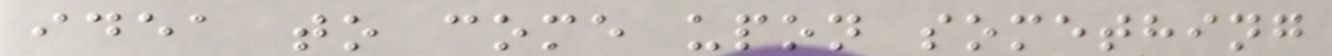idea to come upon something
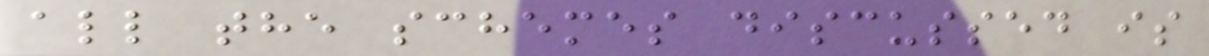all the schemes discussed is
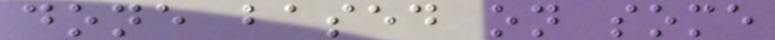done based on some
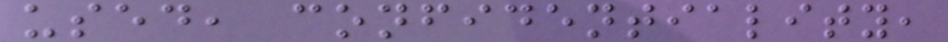used, confidentiality,
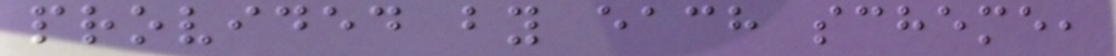provided by each scheme,
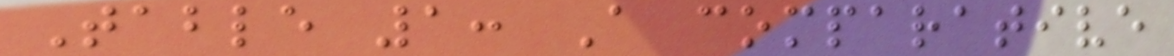Table 1: A comparative
